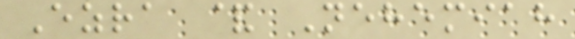Ezra & Nehemiah
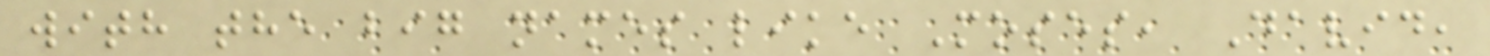with the big names like Moses, David,
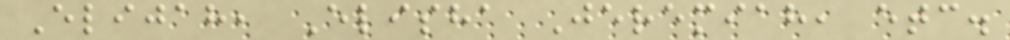Elijah, Elisha Jeremiah, etc.
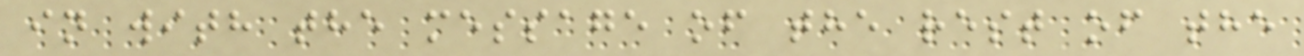in with the message of the rest of the
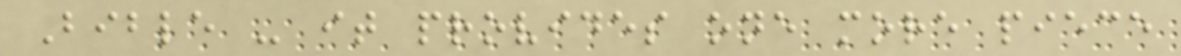Bible - it provides one more piece
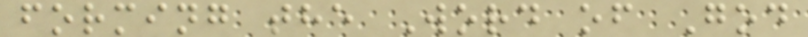forming the Word of God
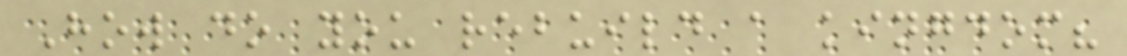How do you rebuild a kingdom?
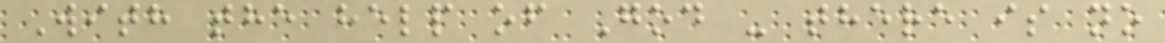With the help of God - there is no
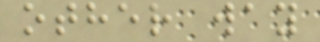other way
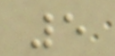5
